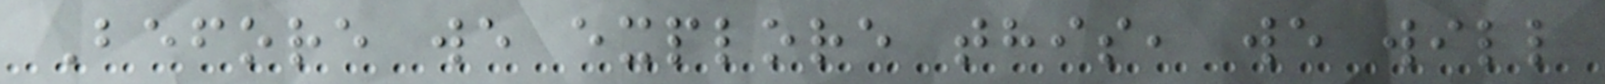Before we explore this, we will
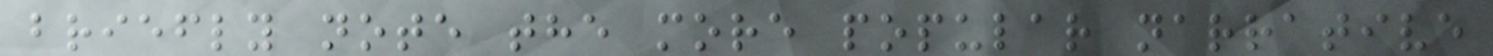briefly note the more popular narrative
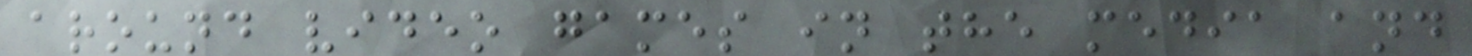around video games in the media and
